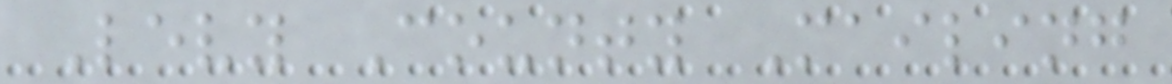Levy County Mailing
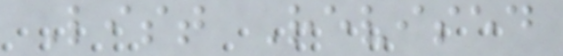List Revised
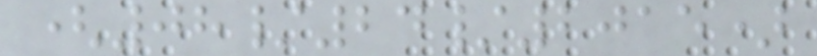(08/24/2015)
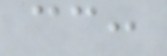cc:
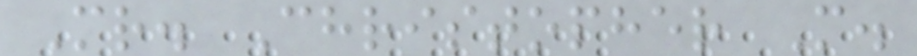Mr. Christopher M.
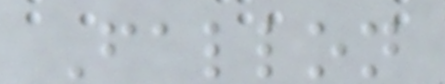Fallon
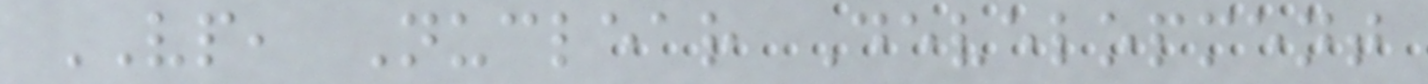VP, Nuclear Development
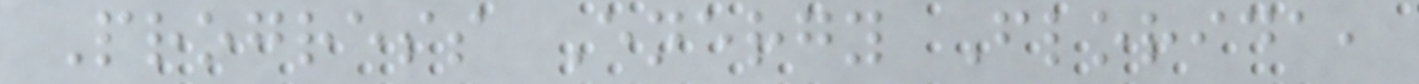Progress Energy Florida,
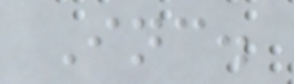Inc.
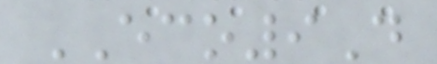ECO9D
